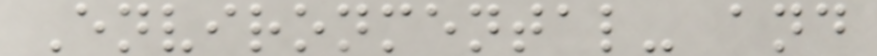Environmental- and
